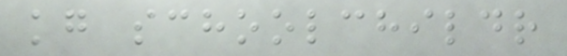kg schoolchildr
